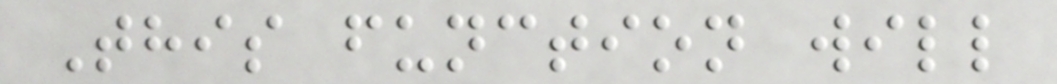This function will
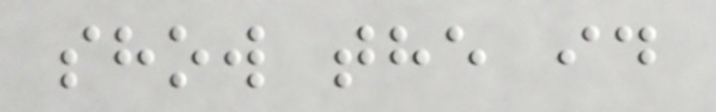show the id
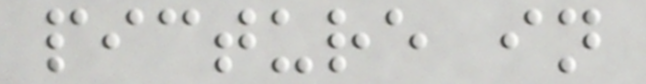picture in
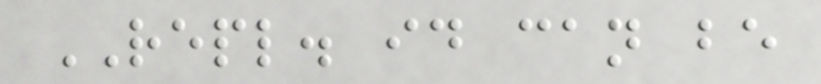REPL. id can be
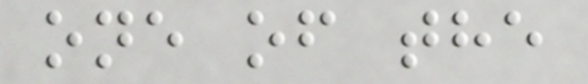one of the
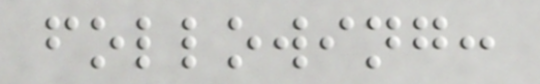following:
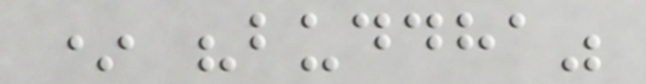* "buddha"
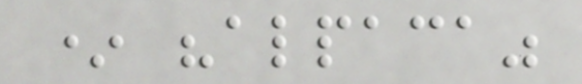* "alpaca"
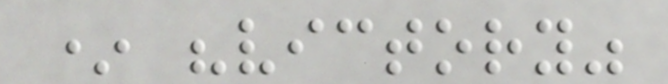* "victory"
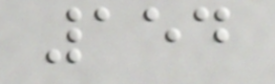154
